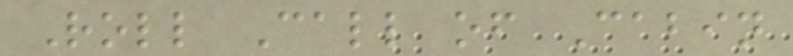Roll Call of Cabin
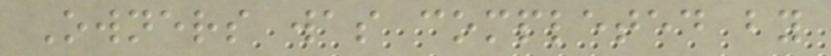Owners was completed by
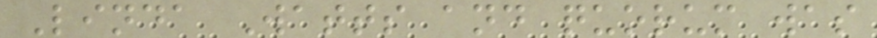Linda Watts and quorum was
